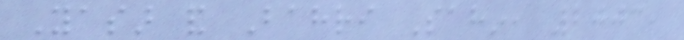Yasar and Bahri Sahin, 2003,
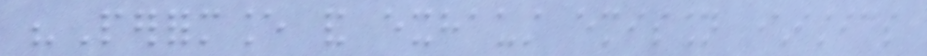"Performance and exhaust emission characteristics
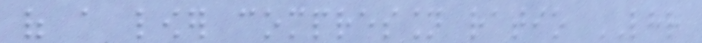of a lower compression ratio LHR
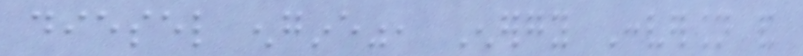diesel engine", Energy Conversion and
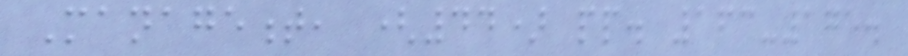Management, (44) pp. 163-175.
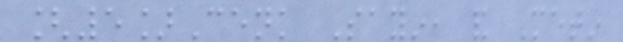[5]Cenk Sayin, and Metin
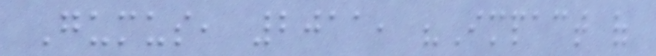Gumus, 2011, "Impact of
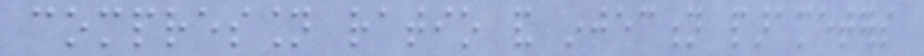compression ratio and injection parameters
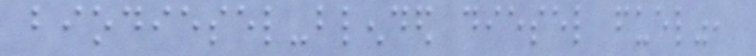biodiesel-blended diesel fuel",
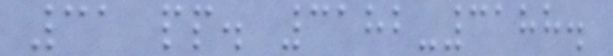31 pp. 3182-3188.
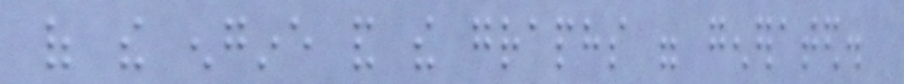of the engine and the graphs were generated.
